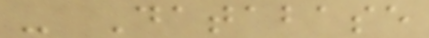- Database
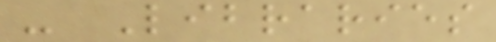- Libraries
